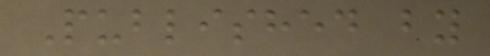Published by
